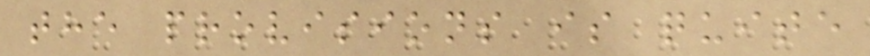the provisions is quite
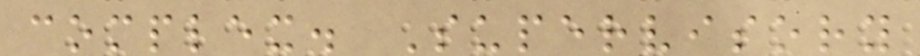complex. Supervisory
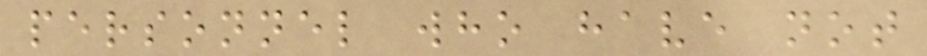personnel who have not
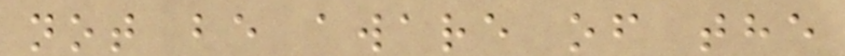not be aware of the
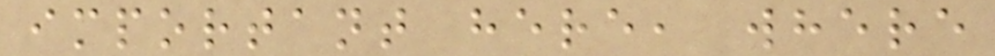important here, where
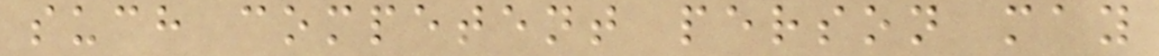such competent person may
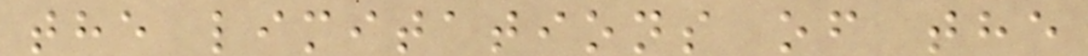the limitations of the
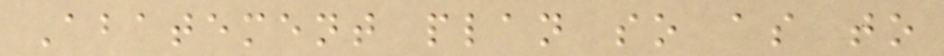Abatement plan so as to
